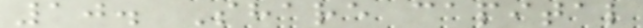10. Share capital
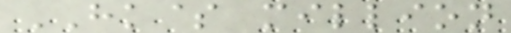HK$ million
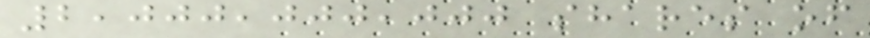2,000,000,000 shares of
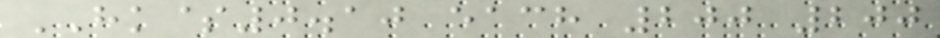HK$0.10 each 200 200
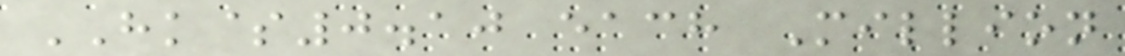HK$0.10 each Million
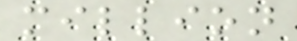million
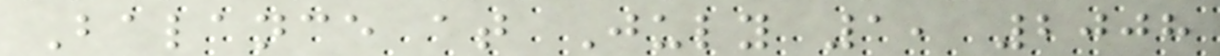Balance at July 1, 2008
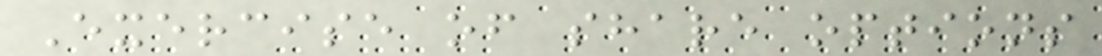Exercise of share options
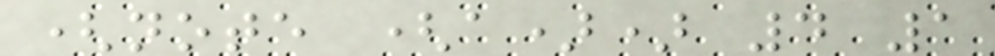(note (a)) 4 1
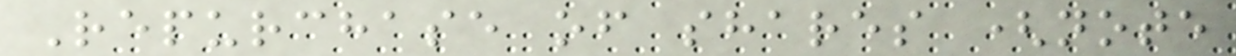Repurchase of shares (note
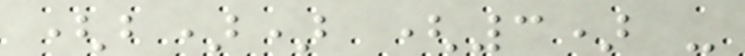(b)) (3) -
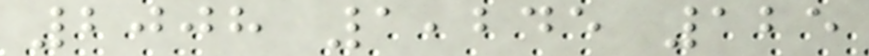2008 1,245 125
